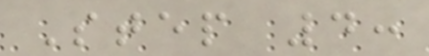Step 4:
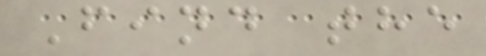Find the
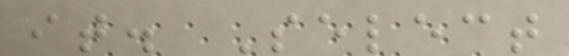it. Select
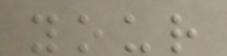your
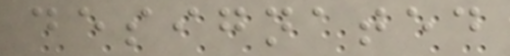designated
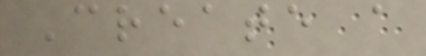Create a
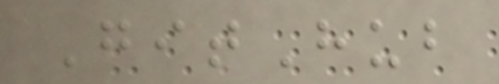GitHub
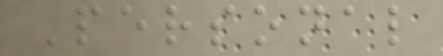Personal
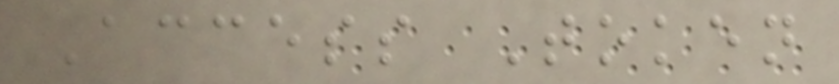Access Token
